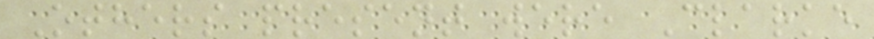Others present were Clarke
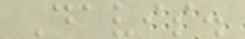Davis.
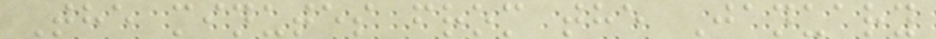The minutes from the January
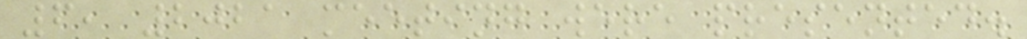6, 2021 meeting were presented.
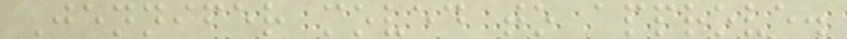Jennifer moved to approve.
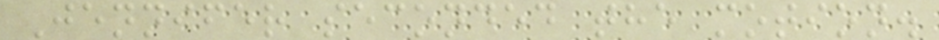Jennifer seconded the motion.
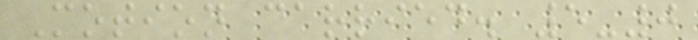Motion carried. 5-0
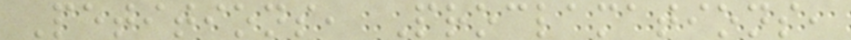Petitions, Proclamations,
